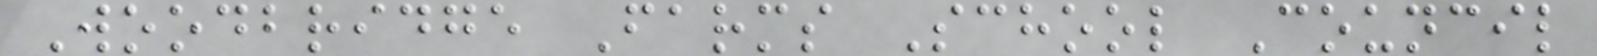Woodbridge Farms School Council
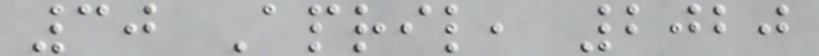30 April, 2020
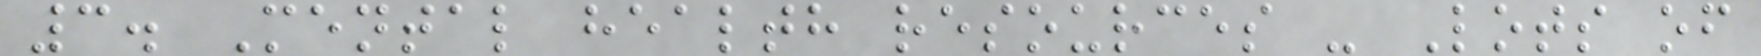3. Mental health resources - Lots of
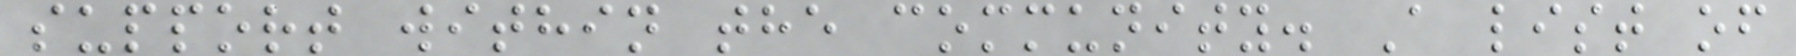support within the community. A list of
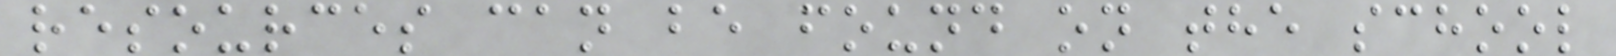resources can be found on the school
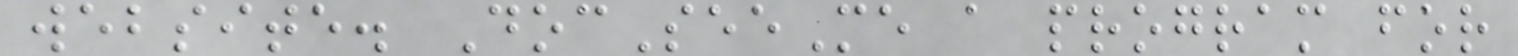website. DocSeeMe a program for
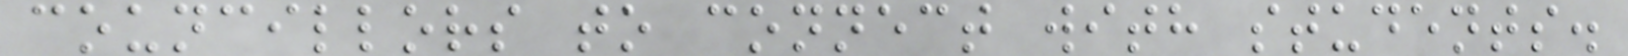councillors to connect with students.
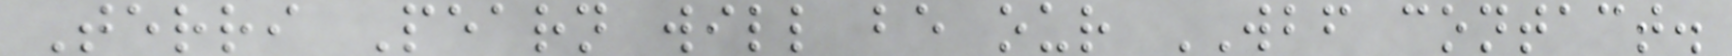Terri Pearn will be our WBF contact.
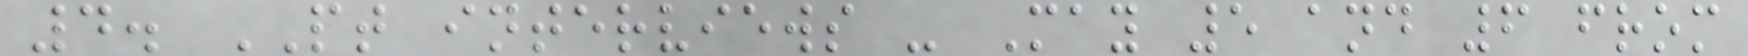4. PT interviews - May 5 and 6 from
